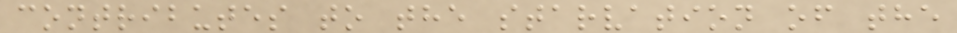contributes to the starvation of the
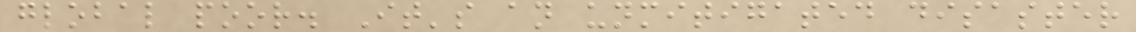global poor. It's an unmitigated disaster
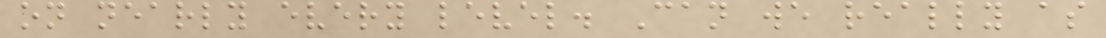on nearly every level. Can we really as
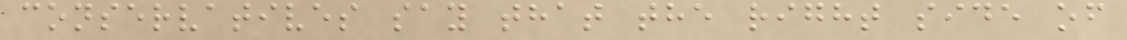conservatives say that the right side of
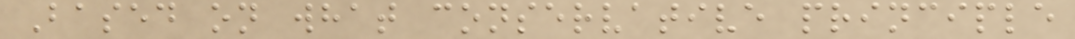Based on what conservative principle
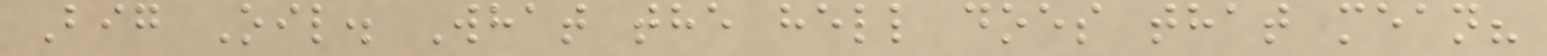Big Oil. What the hell does that mean?
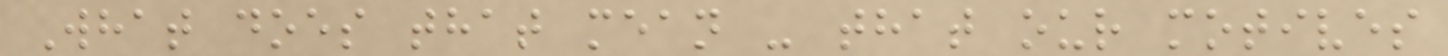What does that mean - that our motives
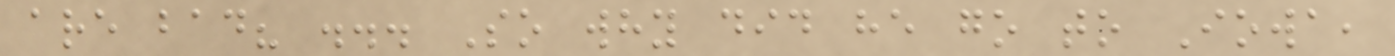are bad? ... So why did he go to Iowa,
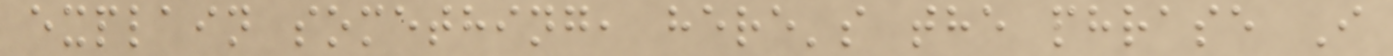explain something, here's the phrase I
